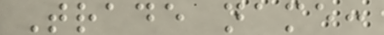Trade name:
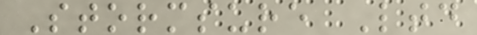Stormsure Ltd
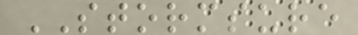STORMSURE
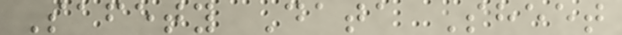Safety Data Sheet
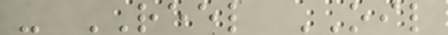- REEL OIL
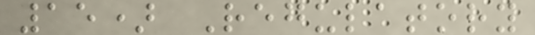15) Regulatory
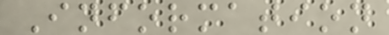Information
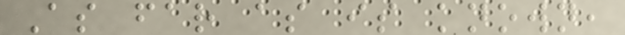As far as is known,
